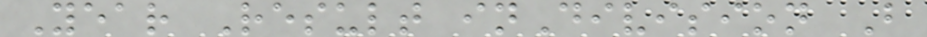Year Result inDivision B
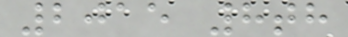2015 8th
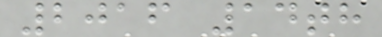2016 14th
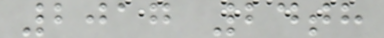2017 24th
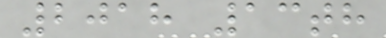2018 13th
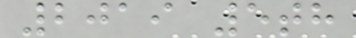2019 5th
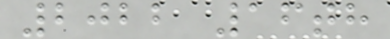2022 16th
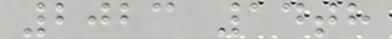2023 14th
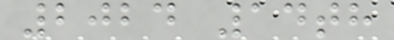2024 14th
